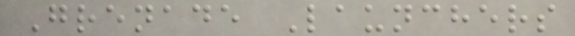Grenade Launchers
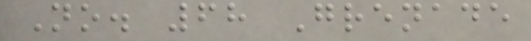No. 68 Grenade
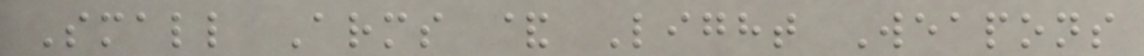Small Arms & Light Weapons
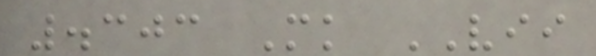.303 Mk VII
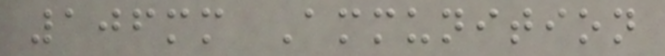106mm Ammunition
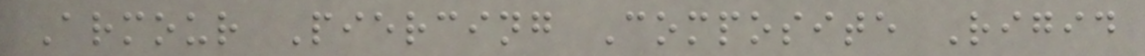Armour Piercing Composite Rigid
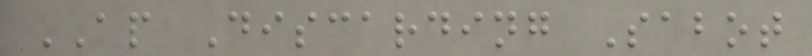AP Discarding Sabot
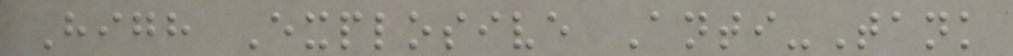High Explosive Anti-Tank
